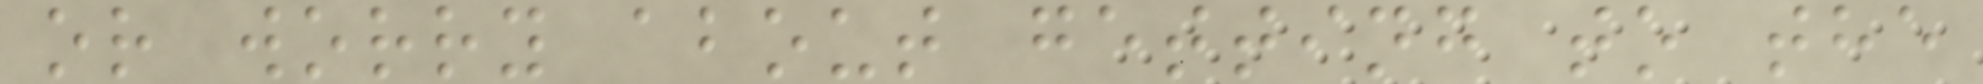or worry about getting to the
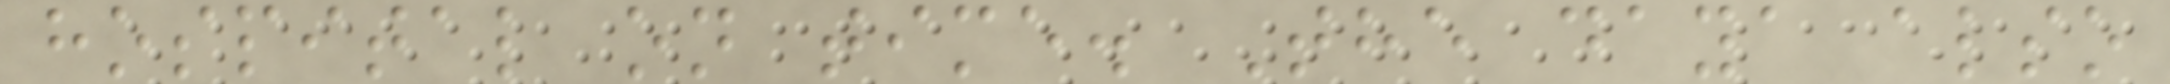hospital on time. The daya also
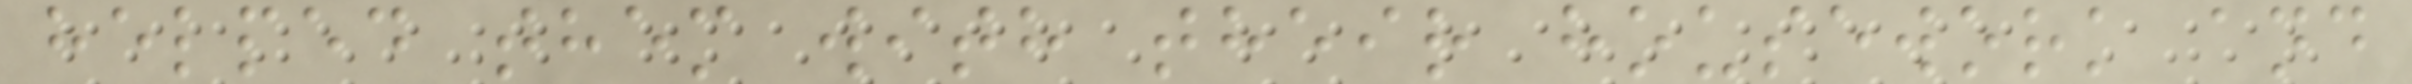helped them with their housework and
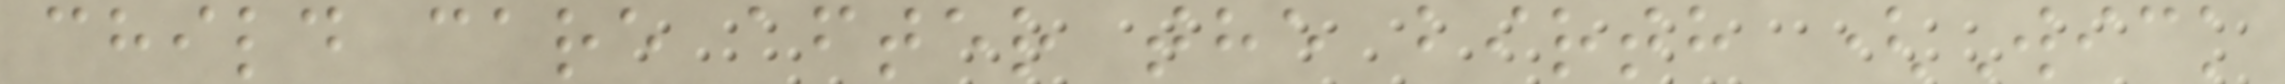child care after the birth (Wick
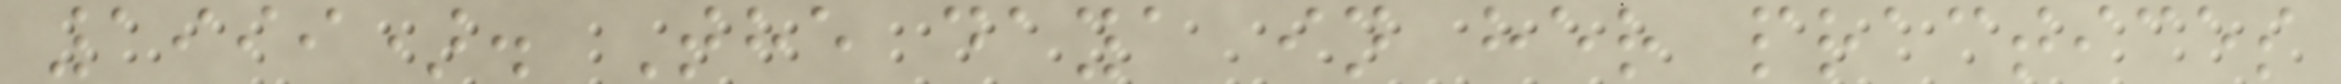1999). The daya in her practices
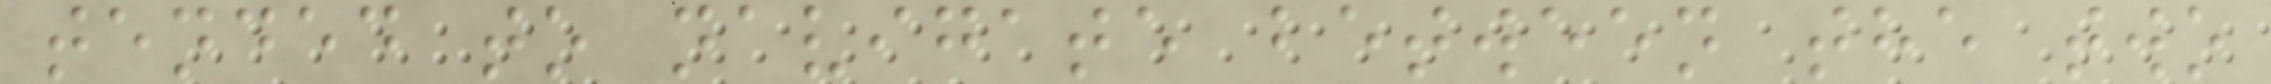tended to navigate between the two
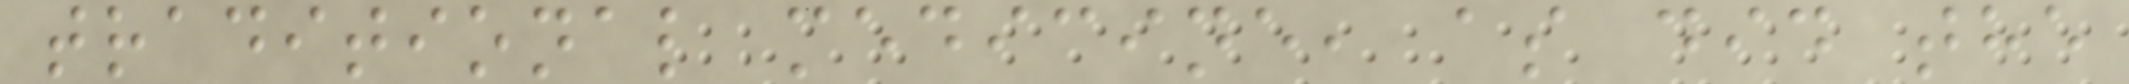traditional medicine, as did the
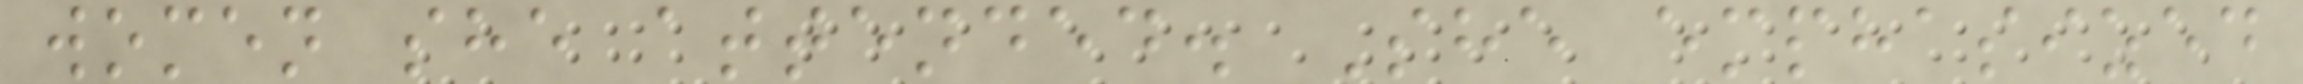women she attended. She emphasized
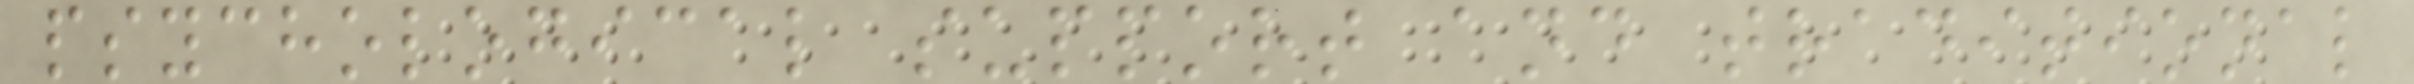psychological support and traditional
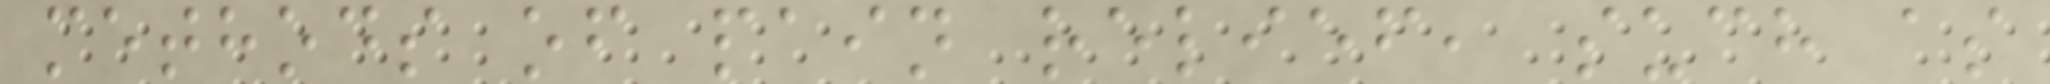methods of pain relief, such as
